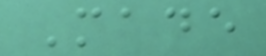Made
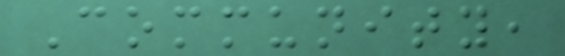Community,
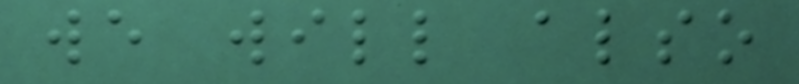we will also
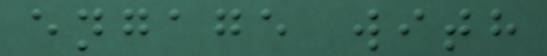engage with
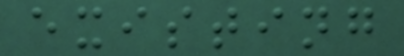existing
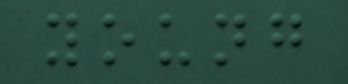young
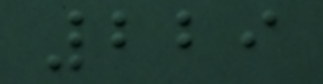229
